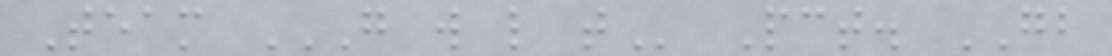Team G W L T Pct. GB
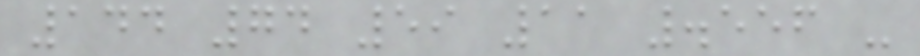144 74 59 11 .556 -
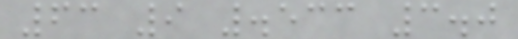63 9 .533 3.0
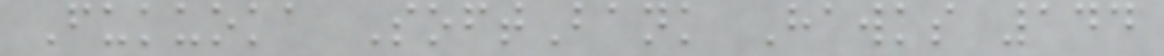Fukuoka SoftBank Hawks 144
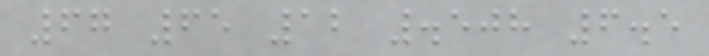67 65 12 .508 6.5
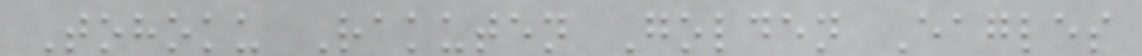Tohoku Rakuten Golden Eagles
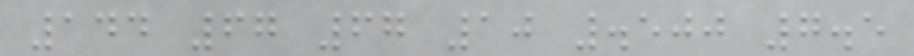144 67 67 10 .500 7.5
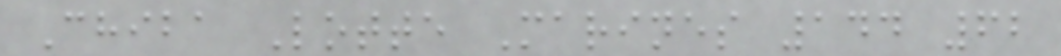Chiba Lotte Marines 144 62
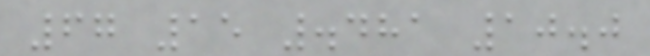67 15 .481 10.0
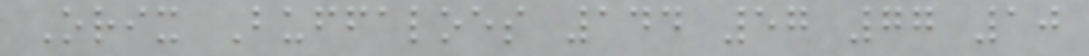Orix Buffaloes 144 57 77 10
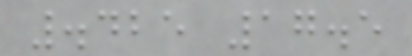.425 17.5
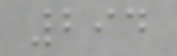294
